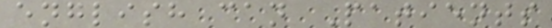english can Patients
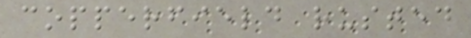copperfield rusted
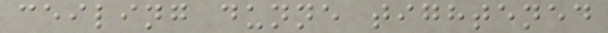ceiling dunne tightened
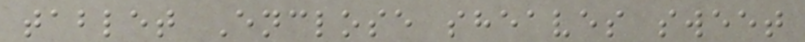tablet Enclose sheaves sweet
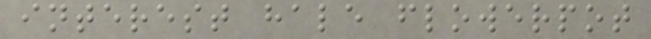interest hale flowerpot
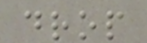drop
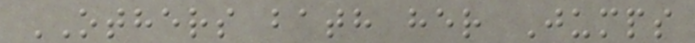OTHERS bath her Jumps
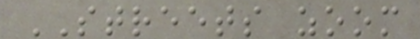STREETS zoom
